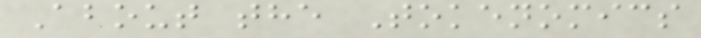About the Tokenomics
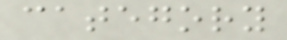category
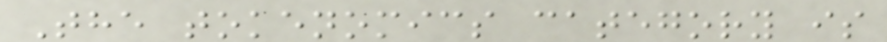The tokenomics category is
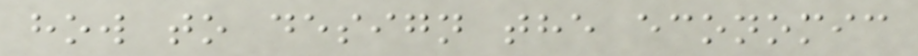how to design the economic
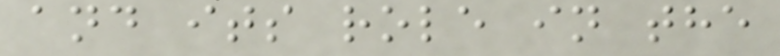and its role in the
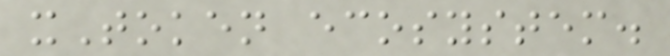xToken ecosystem.
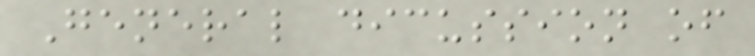General dicussion of
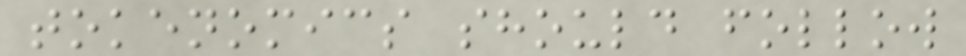tokenomics should follow
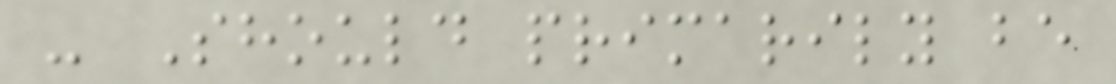- Should primarily be
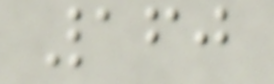160
